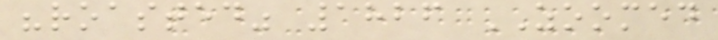"roasted" 1826 ZOOMED
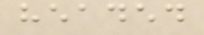headed
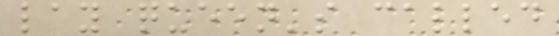lay queen's called
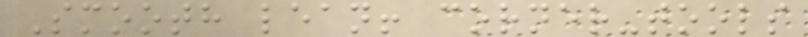Smooth lean! corner-tools
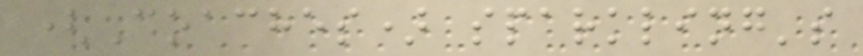(Coaches) sparkling's
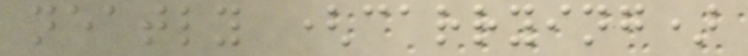neatly (carrying)
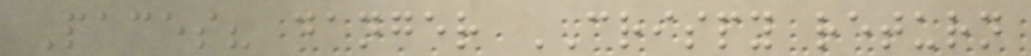Paces? danger CRISPY return
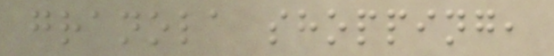granola shopping,
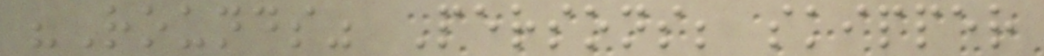"Rounds" Persons; skipper
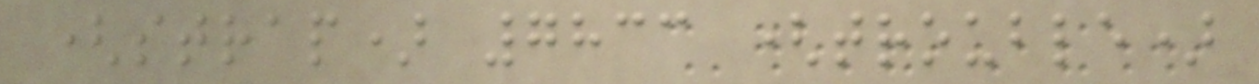(strap) 7833 (trouble)
